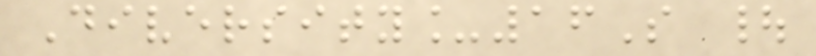Diversity_16S |
